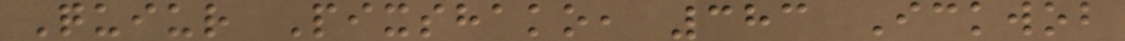Quiur Pixshako, 383 Ickwob
